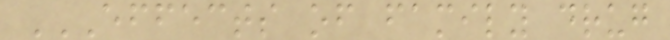EFFECTS OF FAMILY DRUG
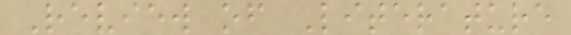Review of Literature
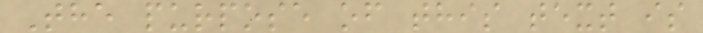The purpose of this text is
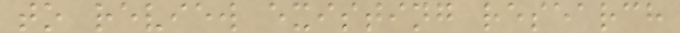to review existing research
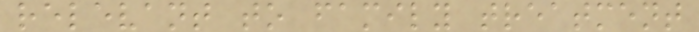relevant to family treatment
